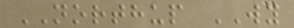NORTHUP WY
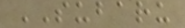SUBARU
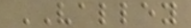VALLEY
